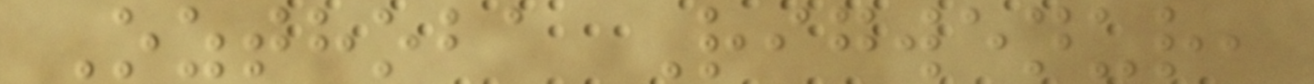Ozthoba Rigwenur,
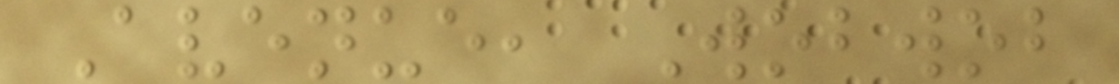Avenue, Wobwob
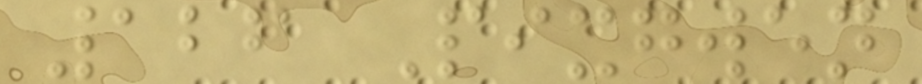126 Pixgwen
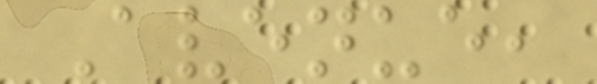Avenue,
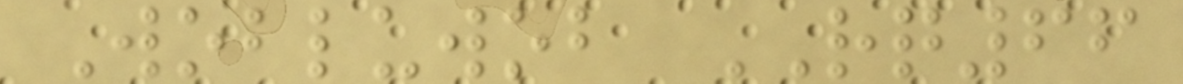Wobluwob RQ66
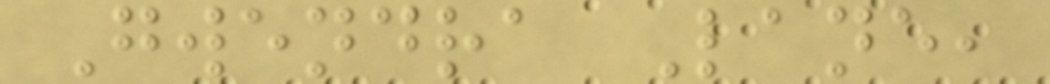Gwendra Lane,
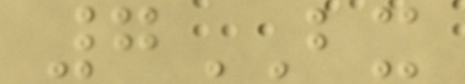7BX
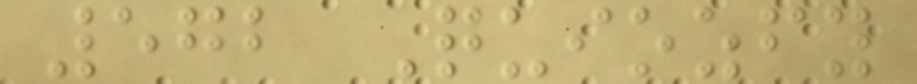572 Quiozfy
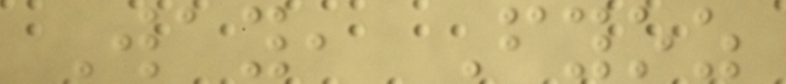Way, Fyoz
